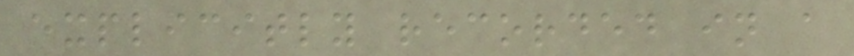explicitly recorded in a
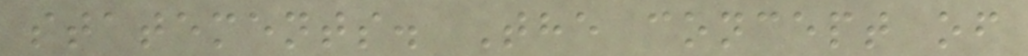statements. The concept of
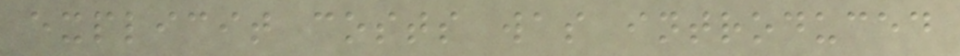explicit costs was introduced
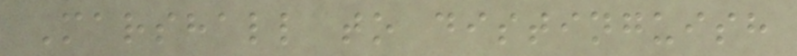Marshall to distinguish
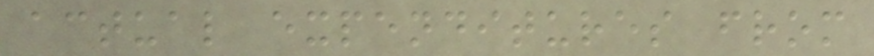actual expenditures from
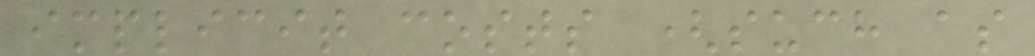implicit costs (such as
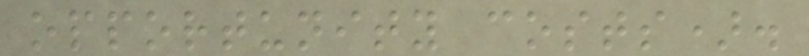opportunity costs).
